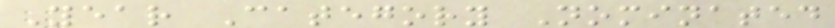Year Category Nominated
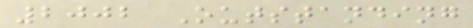2002 Outstanding
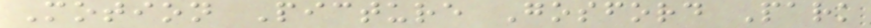Motion Picture Gosford Park
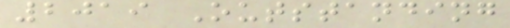2019 Outstanding
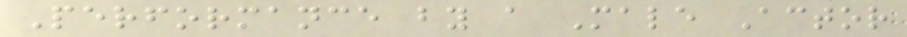Performance by a Male Actor
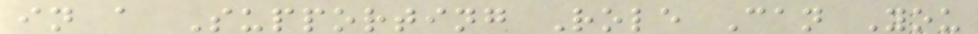in a Supporting Role Can You
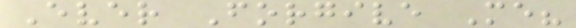Ever Forgive Me?
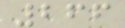266
